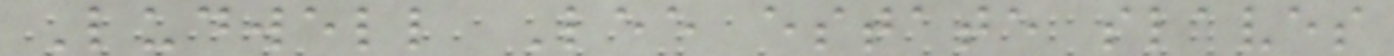Ludwell Lee estate slaves
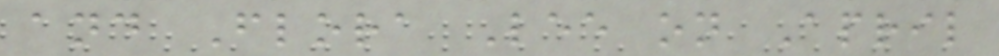and Flora Lee on April
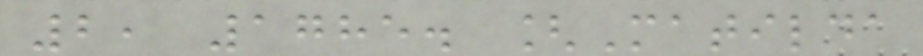2, 1785. [Matilda
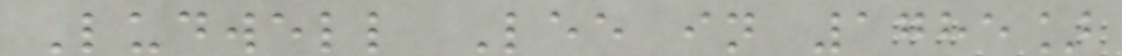Ludwell Lee in 1785]
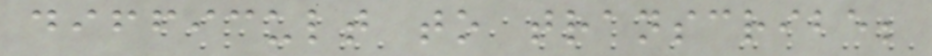difficult to transcribe;
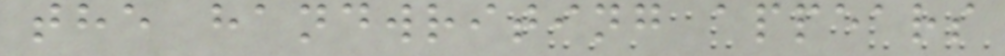the handwriting appears
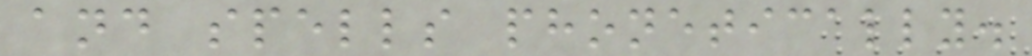and spells phonetically.
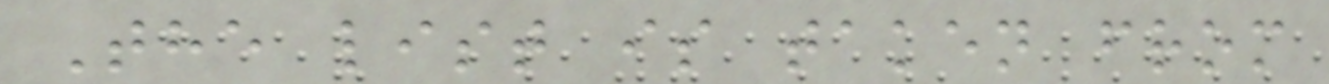The list is taken from
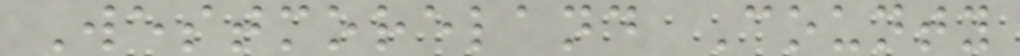Westmoreland County
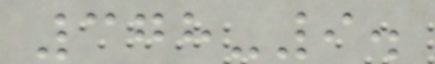378-9.
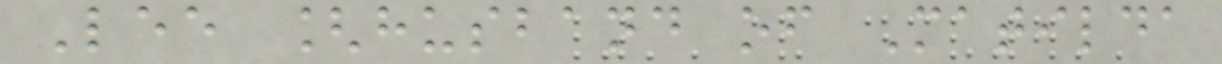Lee [husband of Matilda
